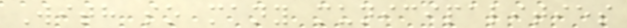With so many municipalities
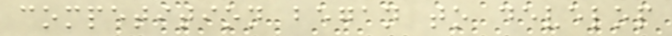competition began to develop
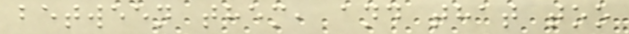between them, and that too
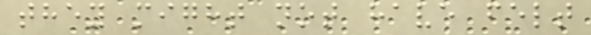they might not have felt
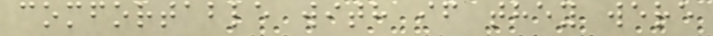comfortable with if they were
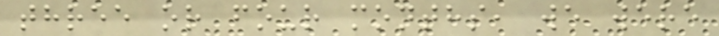three or four months, we were
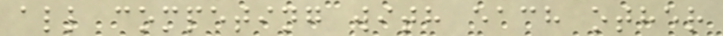all competing with each other
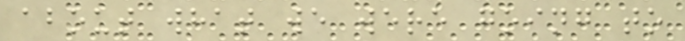about what we were going to
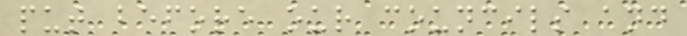put before our councils and
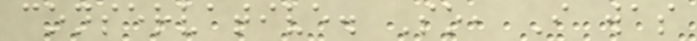conservative. So, I was
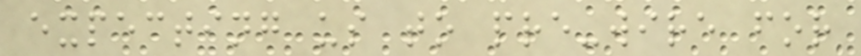expecting us to pre-wire for
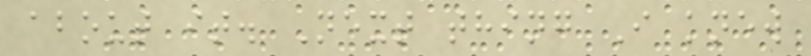about it. Next thing I knew
